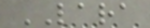LARA
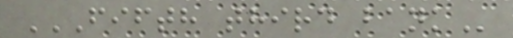FIFTH THIRD BANK
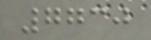7730
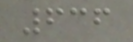636
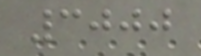3000
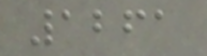1261
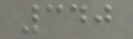340
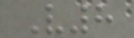V8
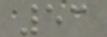53
